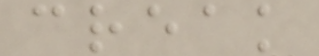creak
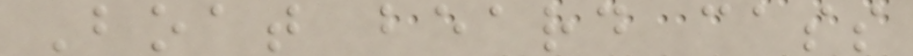Boat beard cass
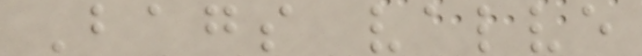Bags valve
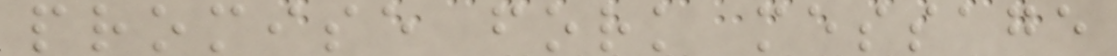promise fork message
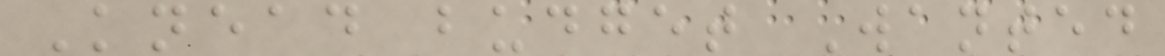Knead budget Wanted
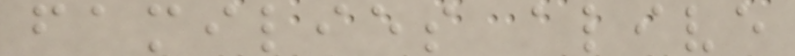families alive
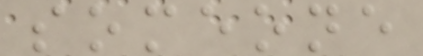someone
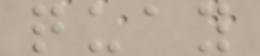quay
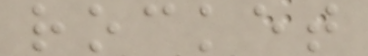rocket
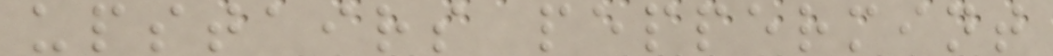upstairs peppermint
